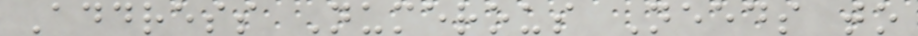Address Numerous Needs to
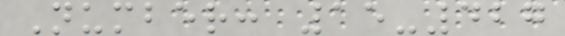Number: 15-427
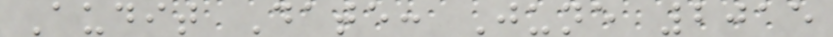Audit Date: June 2015
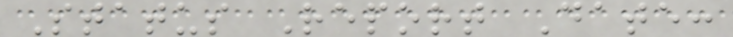Status Report Date:
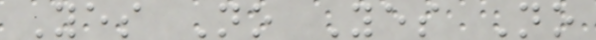Yes No Yes No
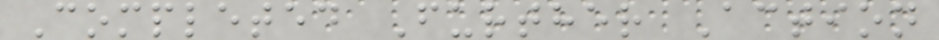Completed Further Action
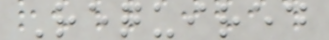Required
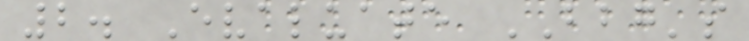2. Evaluate BBG's
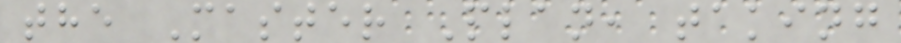the Master Plan, taking
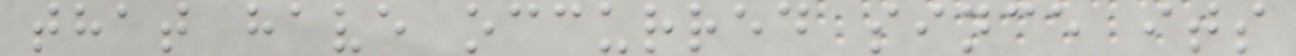that have occurred since its
